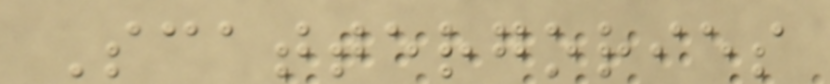Scattergories
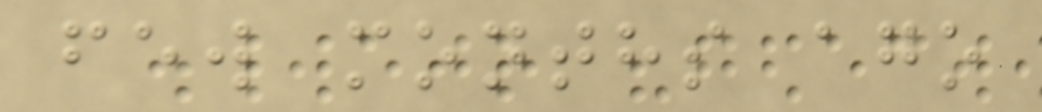few months ago
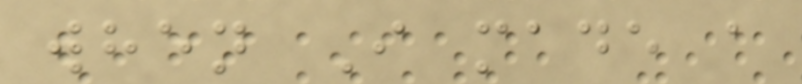when I made a
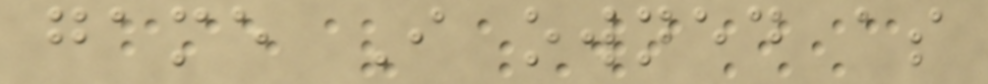game I owned as
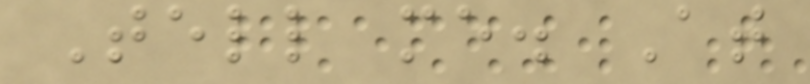Tell me. At
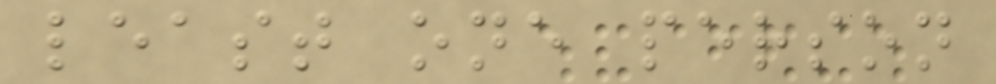least one person
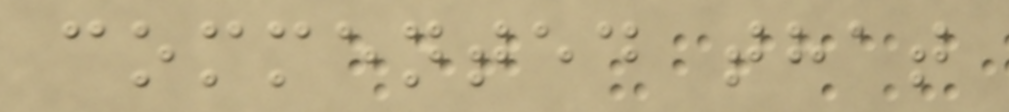commented that
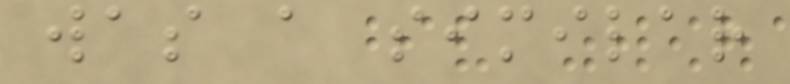was a similar
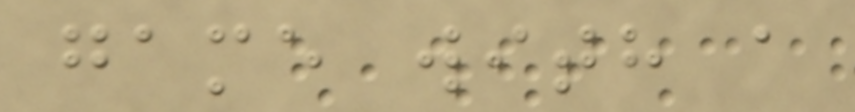game with a
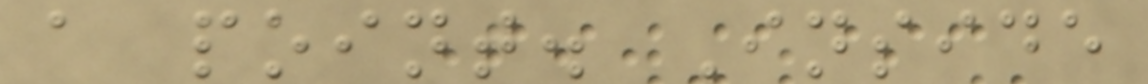a point. Inside
